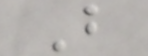B
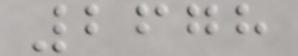2678
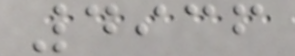4936
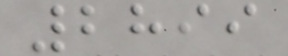2899
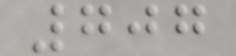707
